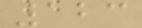123
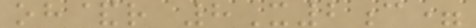oh&r 8X2c=
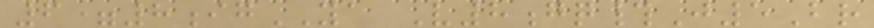6=8igYA V8gq#J5Br
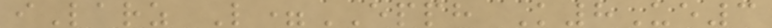iLarz L=EPPH K8Ue3
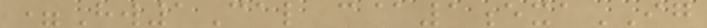=Hw1Cal c@1exaIG
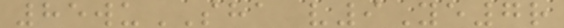85wuSHA v9Ye7r
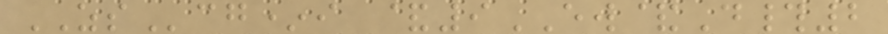ZScg*i &9EW&D#2
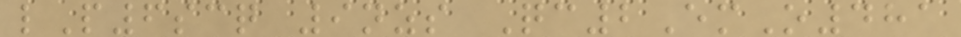lP6scq 9nzs Qc2EmO481
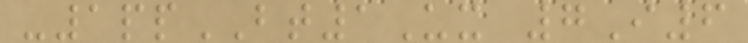-1ppBT1Ux 7I6
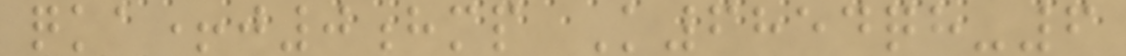qka+j0hmp K6854qh-6
